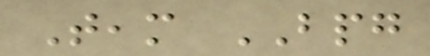Team BPG
